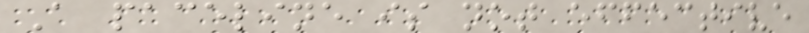A paceline is not effective
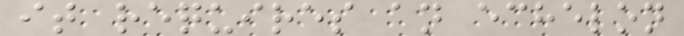it requires an echelon
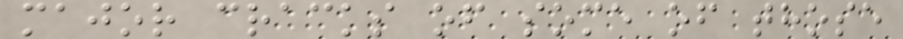major cracks of some of those
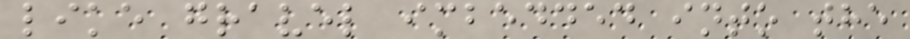like gravel imbedded into the
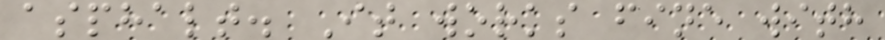asphalt. It works fine with
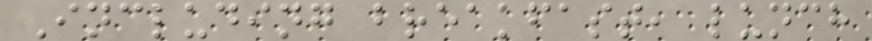Including breakfast, lunch
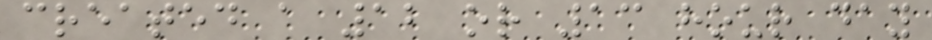created a 12 or 13 hour day
